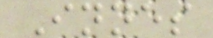Innes
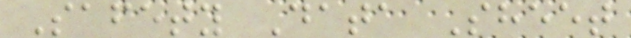Safety Data Sheet
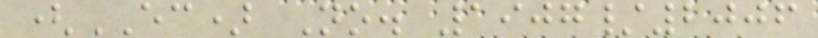(EC) No. 1907/2006
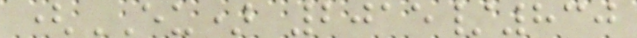(EU) 2015/830
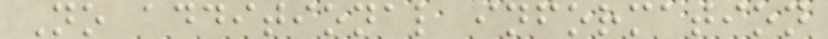No additional information
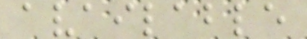available
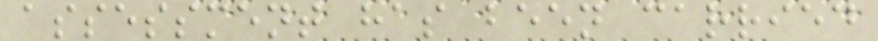assessment has been carried
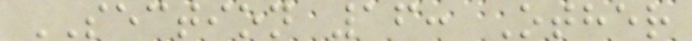SECTION 16: Other
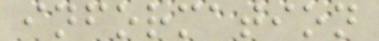information
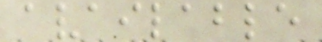available
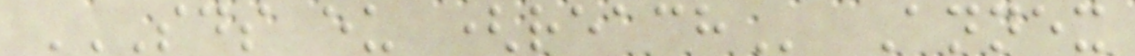SDS EU (REACH Annex
